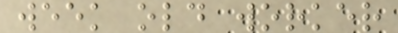week old worker
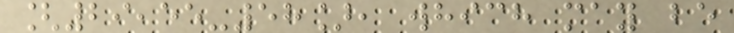[29,55-58], which may be
